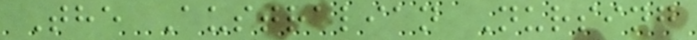The Australian Nursing
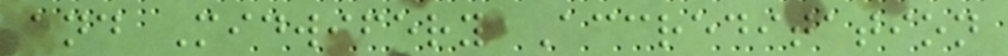and Midwifery Accreditation
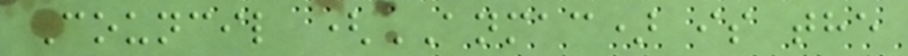Council (ANMAC) is the
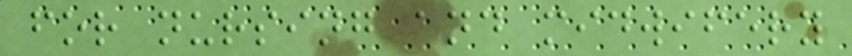for nursing and midwifery
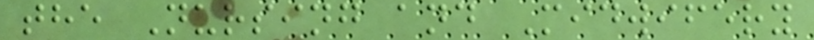the Nursing and Midwifery
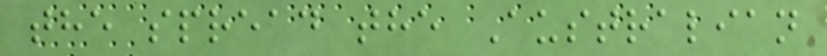the spread the Australian
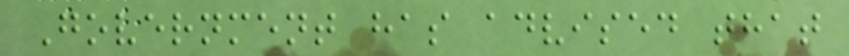Government has advised that
